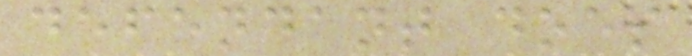defendant does
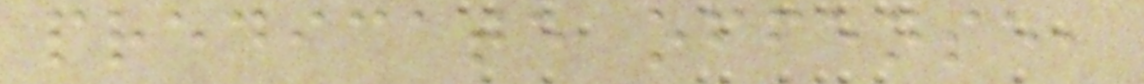predicate offense,
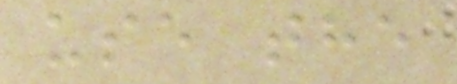use the
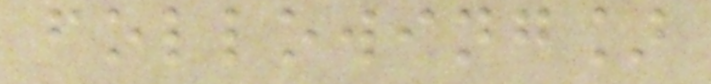following]
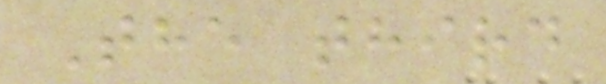The third
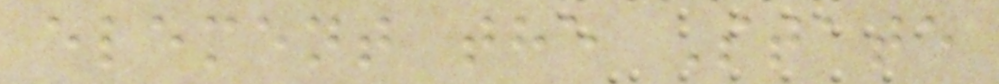element the State
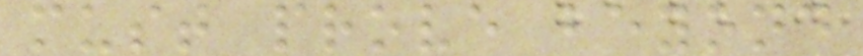must prove beyond
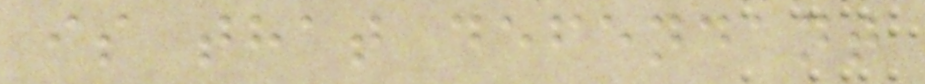is that defendant
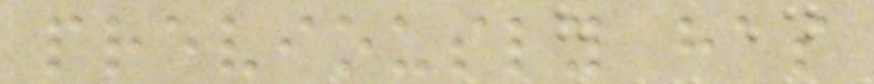previously has
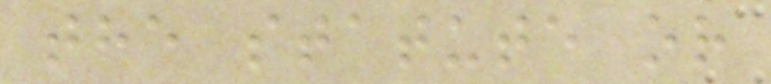the statute or
